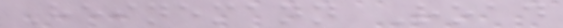Heinemann Road
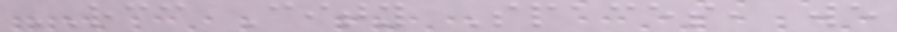RCC City Spaces, we
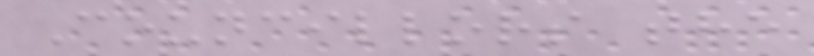Councillors the
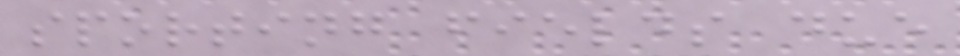sporting fields due
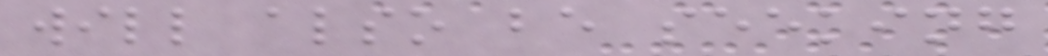will also be seeking
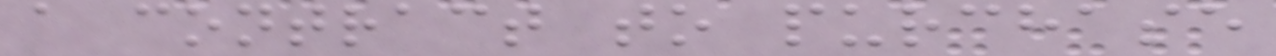a contract to purchase
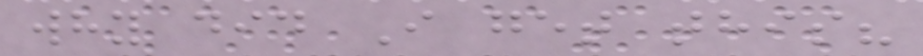why did I get this?
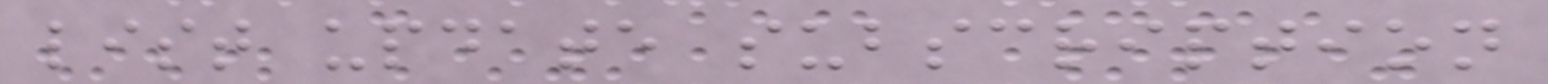list update subscription
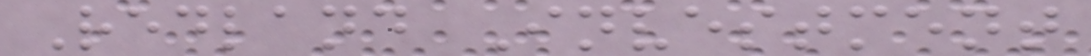Redland Investment
